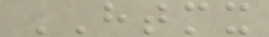HTMX
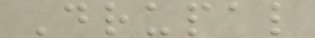Drupal
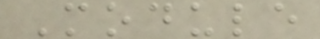Module
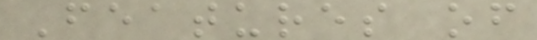Features of
